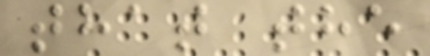that the
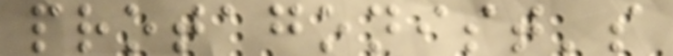protagonist's
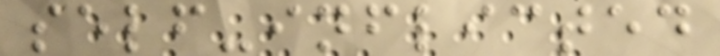self-inflicted
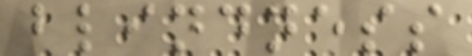blindness
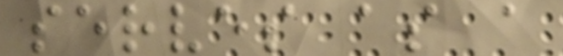serves as a
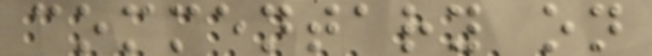commentary on
